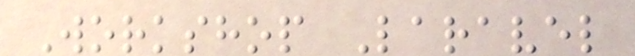Workshop Laravel
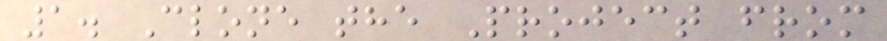1. Clone the Project from
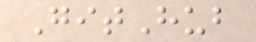GitHub
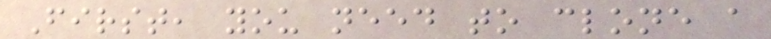First, you need to clone a
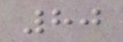80
